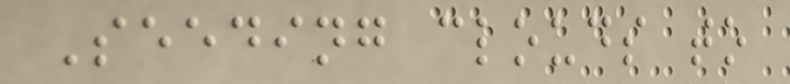Seeding clouds to
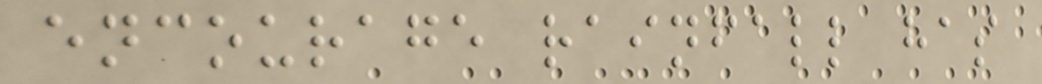encourage rainfall has
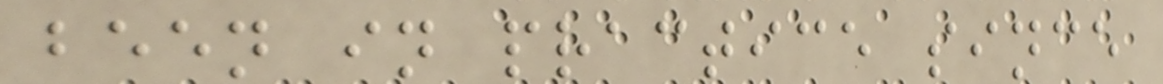been in practice since
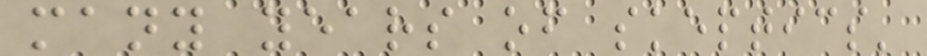many years of skeptics'
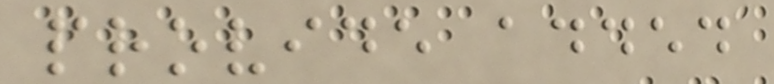provide added
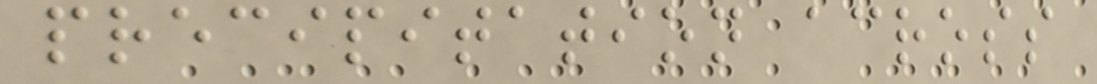precipitation across
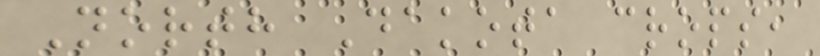North Dakota crops,
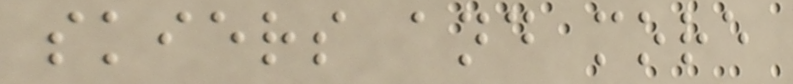skiers and more
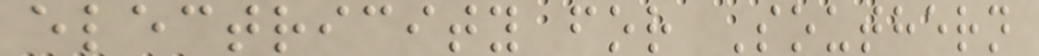electricity for Southern
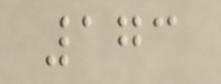173
